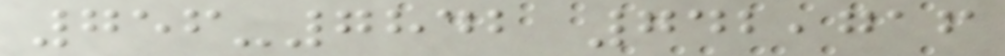756-7842 742,716
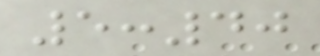5:40
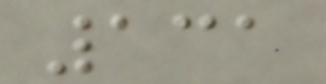131
